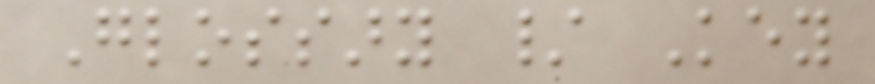Glossary / Key
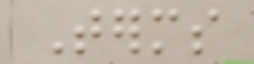Terms
